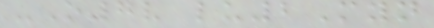-O7v lu2Myn
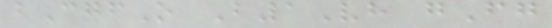bCgfO B1Vh gFg
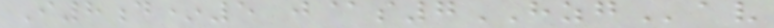I8d*5 j@s7HZGav
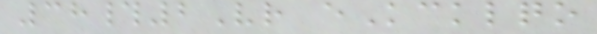38#2Vr eKcklqo
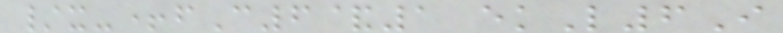/x-+fC6&1 ekL6I
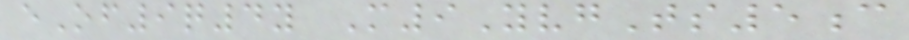eOf9q4y M9YvgTs5c
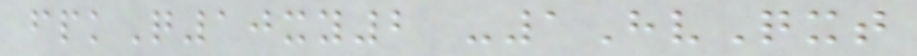fpkQ10xy2 -1HvQxt
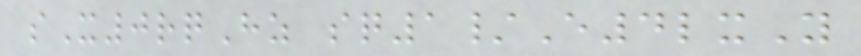sX0rqHz sq1/E4lxY
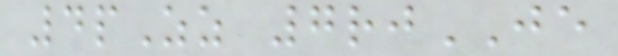4pZz 7rjJE
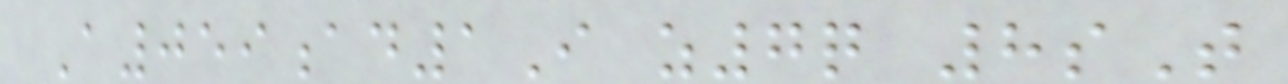A059ad1I z7q 8sT
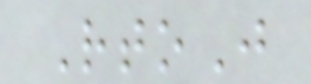RtoJ
